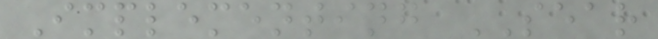Implementing SEAR
